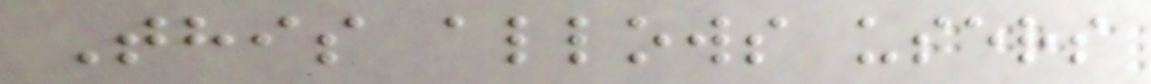This allows users
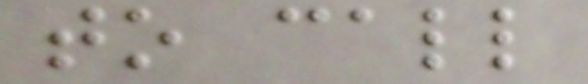to call
